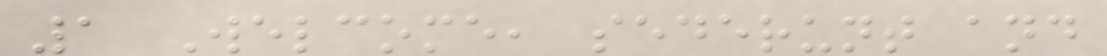1 Welcome, sederunt and
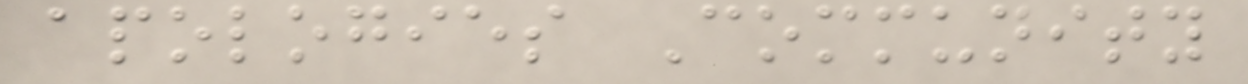apologies Community
